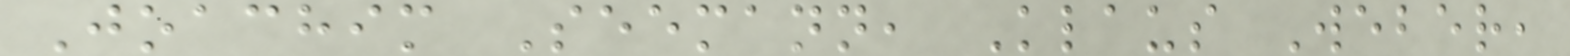Joachim Seemann, Klaus Weber,
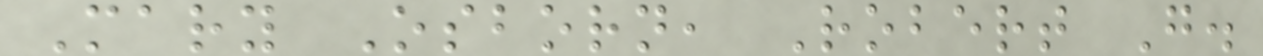Mary Osborn, Robert G.
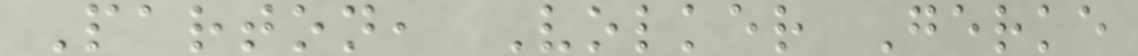Parton, Volker Gerke
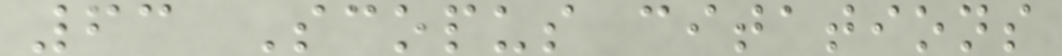63 Scopus citations
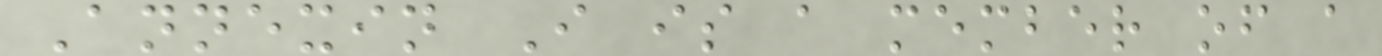Annexin I is a member of a
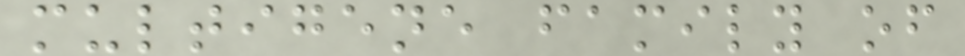multigene family of
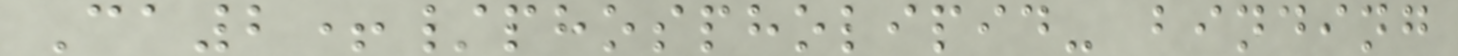Ca2+/phospholipid- binding
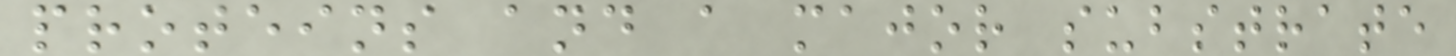proteins and a major substrate
